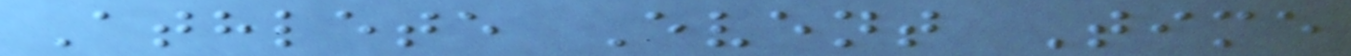Athlete Event Time
